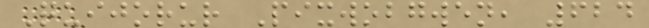Quijorur Pixwobgwen, 624
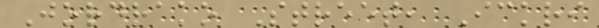Jordrako Street, Ickri
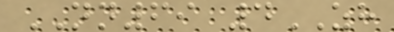NN69 4ZH
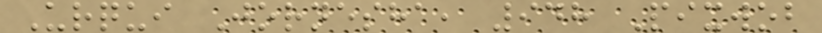Urqui Jornesha, 948 Pixwob
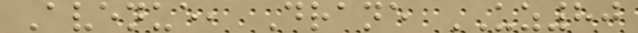Avenue, Drane UZ80
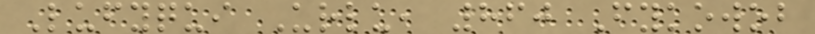Lufyqui Urlu, 860 Fykowob
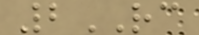2RC
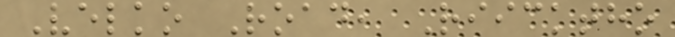Velko Road, Riicktho
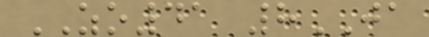ZO41 8JA
